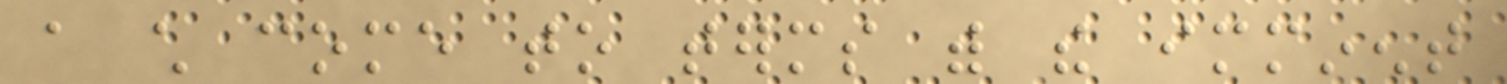a child come to terms with the imminent
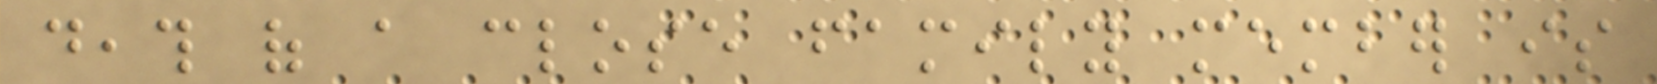death of a close family member is
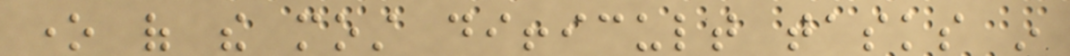one of the most difficult tasks in
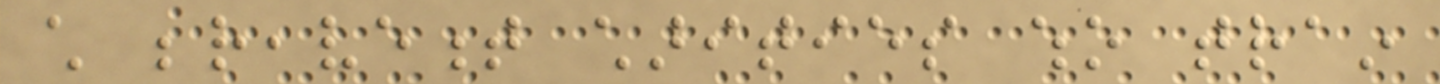child bereavement charities who train
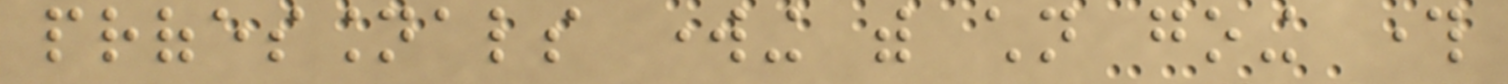professionals working with children going through
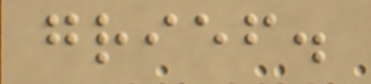grief.
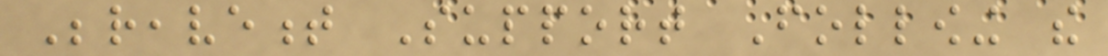Bereavement Support Following the
